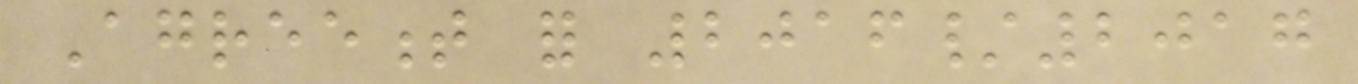Agreement for 2016/2017
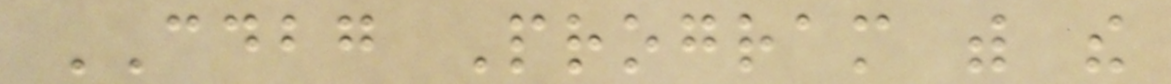CDBG Program with the
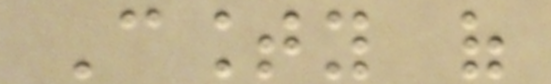County of
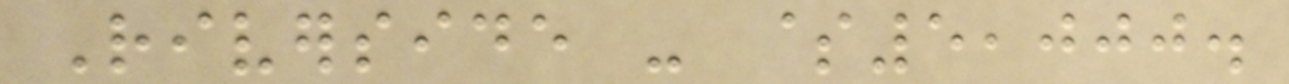Riverside - $5,000.
